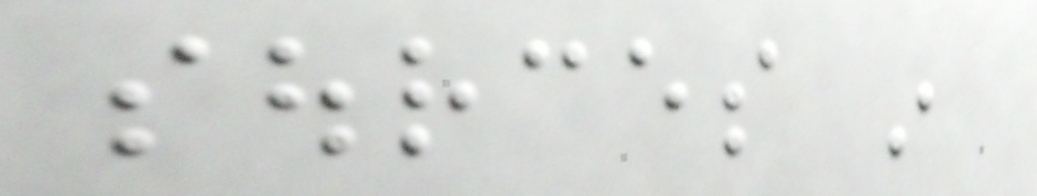sources in
